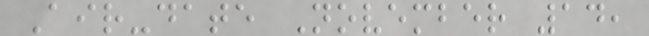Air-date November 14,
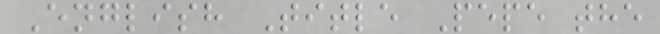English Title Pepe the
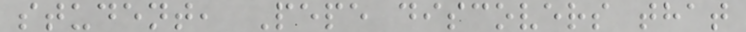student, Pepe discovers that
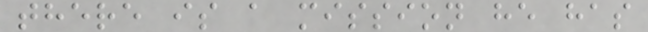there is a mission he has
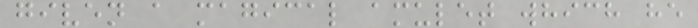given a magical amulet which he
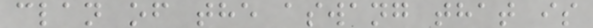clan of the aswang that is
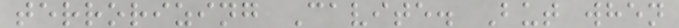terrorizing Cavite. But when
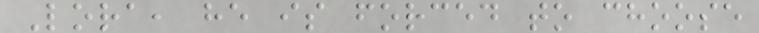Lora, he is forced to choose
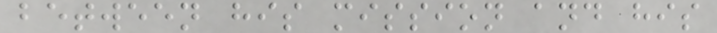between his mission and his
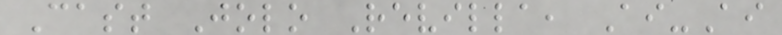Cast Jolo Revilla, Ai-Ai
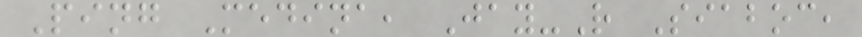Ping Medina, Jay-R Siaboc,
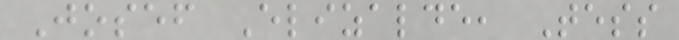Josef Elizalde, Tess
